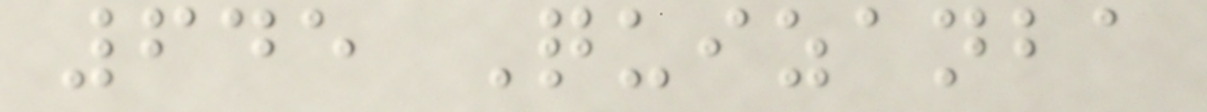645 Quizanba
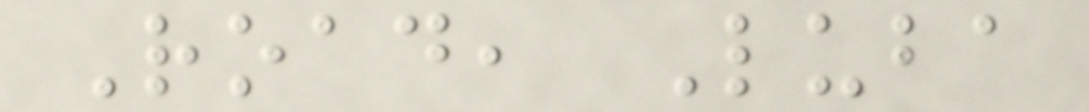Road, Luba
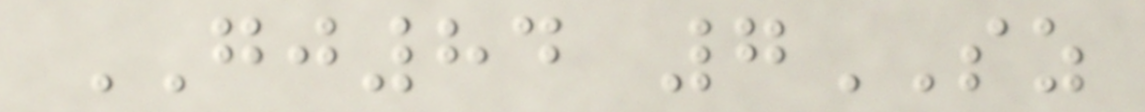GJ84 7SZ
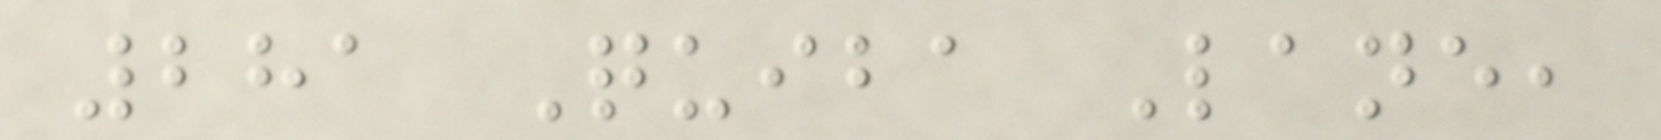281 Quiba Lane,
